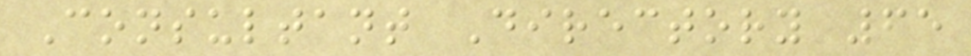Consultant Directory 65
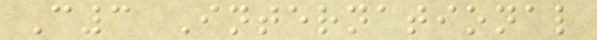C3 International
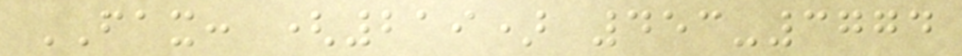FAX: (219) 453-3774
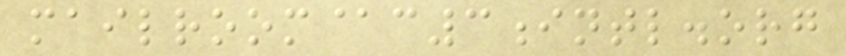mailroom@c3intl.org
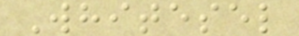Whitesel
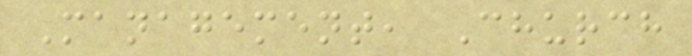Management, Church
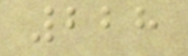228
